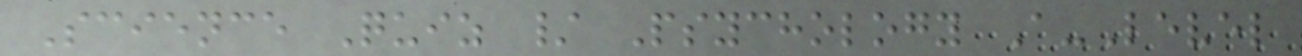Science Quiz / Psychology A-Level
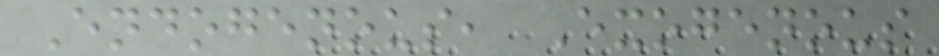Endogenous, Exogenous
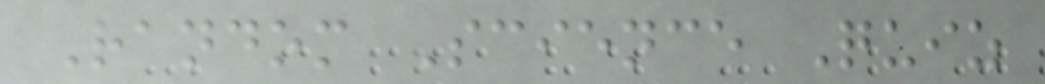Random Science Quiz
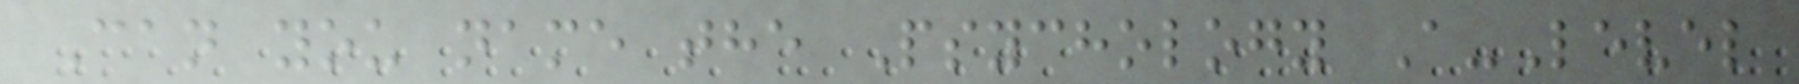Can you name the Psychology A-Level
